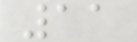11
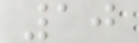10
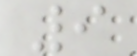9
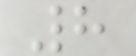8
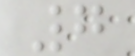7
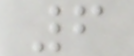6
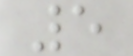5
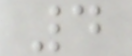4
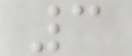3
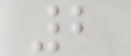2
